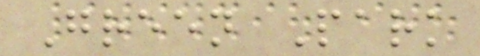Green Park
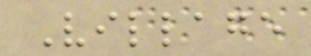Village
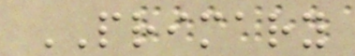PRIMARY
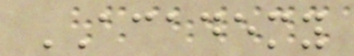ACADEMY
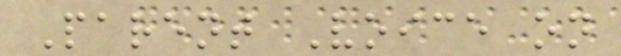Parent Voice on
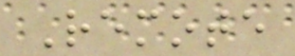Remote
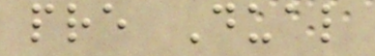pre Dual
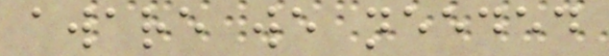aware we needed
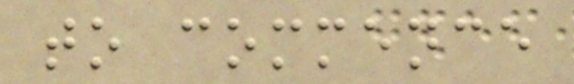to commence
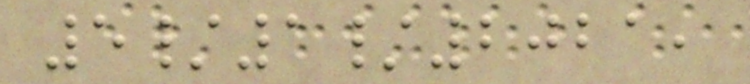5/1/2021,
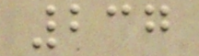237
